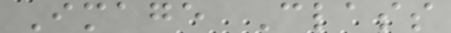Image Class
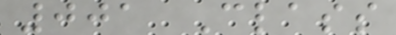001 Class
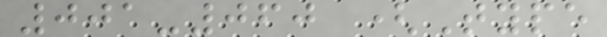001-060 (Type
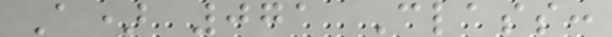A) 071 Class:
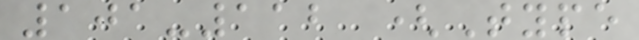101-112 (Type
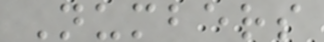Numbers
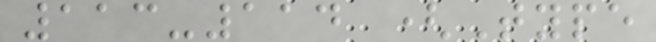113-114 (Type
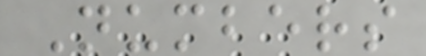Numbers
